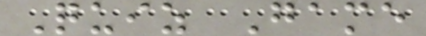Quiz Game
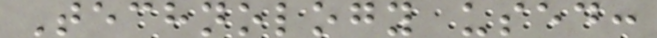Technology used:
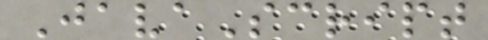JavaScript
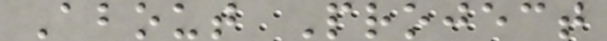About Project
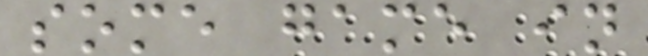some game in
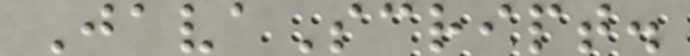JavaScript.
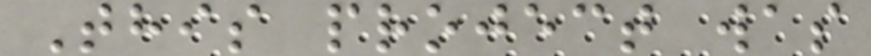This project was
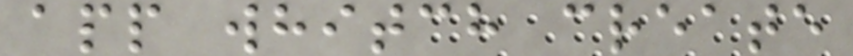app whitch create
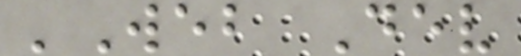'Web Dev
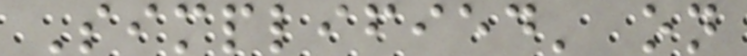Simplified' on
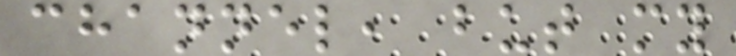channel, but my
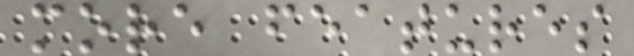more features
